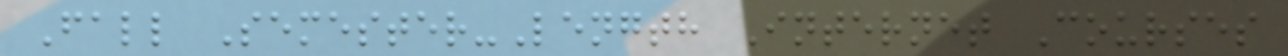Fall Semester-Length Internet Courses
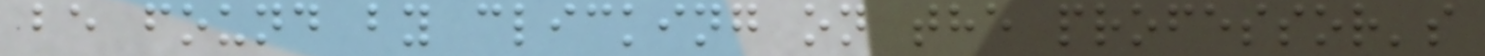be found by clicking on the professor's
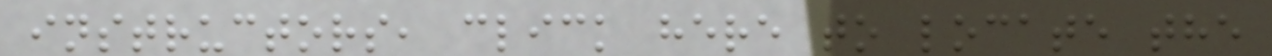instructors, click here to locate the
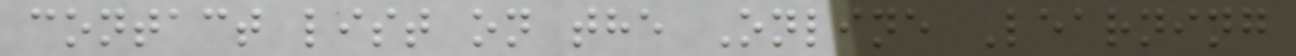contact list on the Online Learning
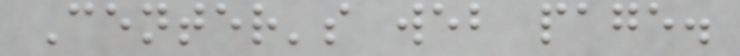Center's web page.
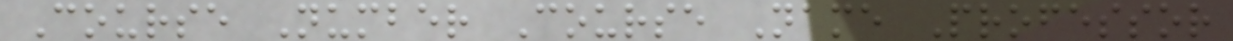Course Number Course Name Professor
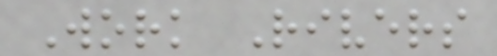Work Rivers
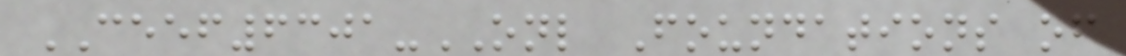CEEF6301-ONL Foundations of
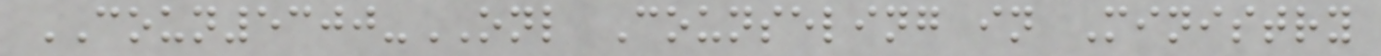COUN5300-ONL Counseling in Ministry
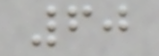60
